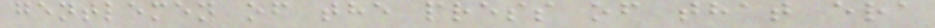gentlemen of the press of that era
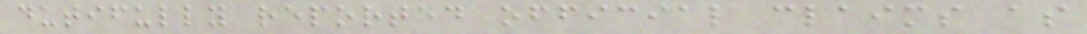dutifully reported official claims as
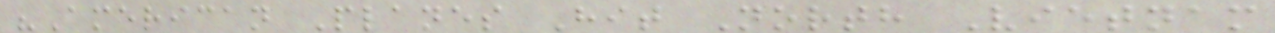"American Planes Hit North Vietnam
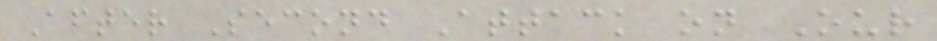After Second Attack on Our
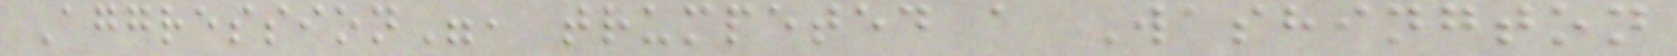Aggression", trumpeted a Washington
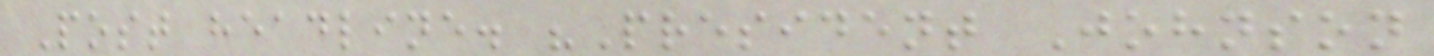Post headline. "President Johnson
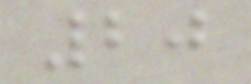20
